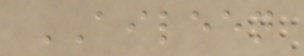AILEEN
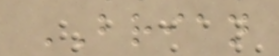BRIAN
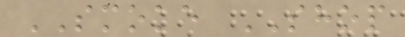SMOKE SHOP
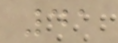41
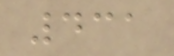431
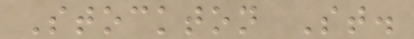Stockton St.
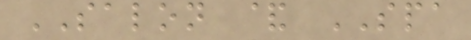SALON & SPA
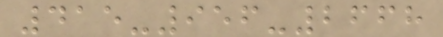415-956-2668
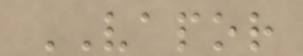VAPOR
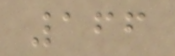166
